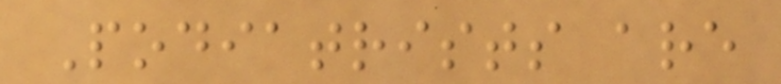Podiatrists are
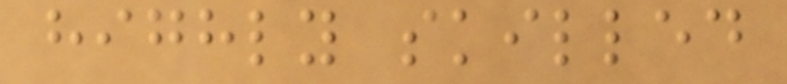highly skilled
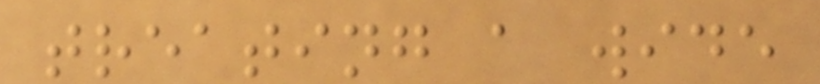treating a wide
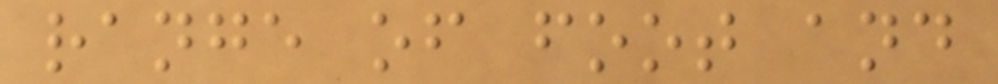range of foot and
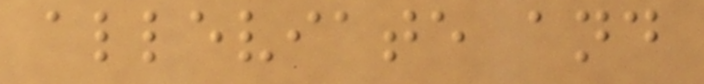alleviate and
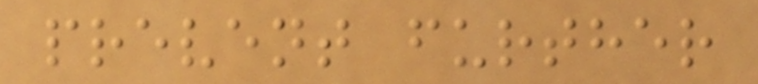prevent further
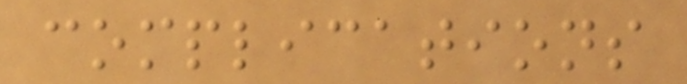complications
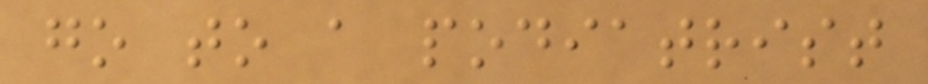go to a podiatrist
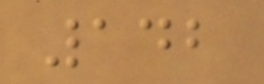142
